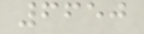6650
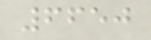6650
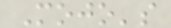Mojo's
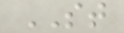ST
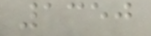1350
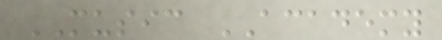MUSIC ACADEMY
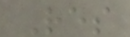Res
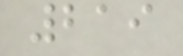219
